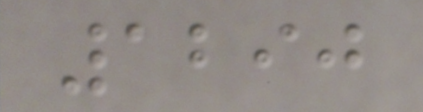1290
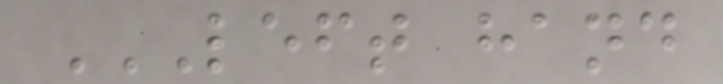LEFT HAND
